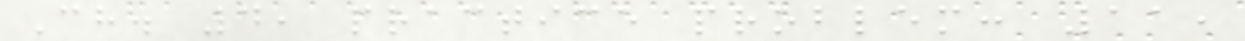Ch. 4, practice problem: 11,
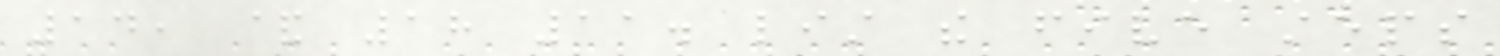14, & 18 11. list the five steps
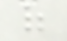of
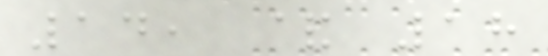14, & 18
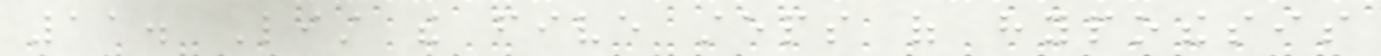11. List the five steps of hypothesis
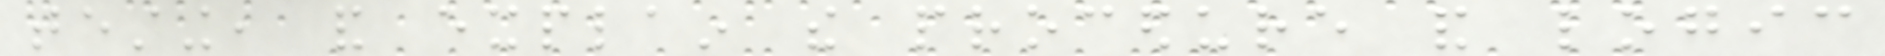testing, and explain the procedure and logic
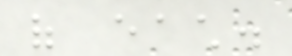of each.
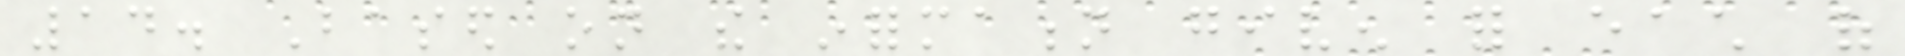14. Based on the information given for each of
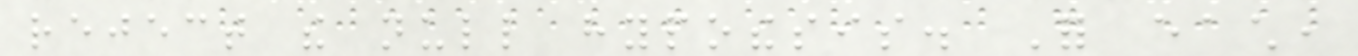reject the null hypothesis. For each,
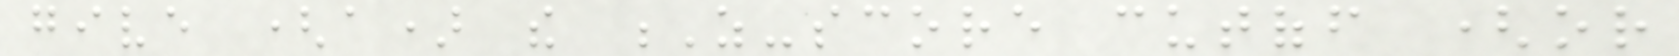give (a) the Z-score cutoff (or
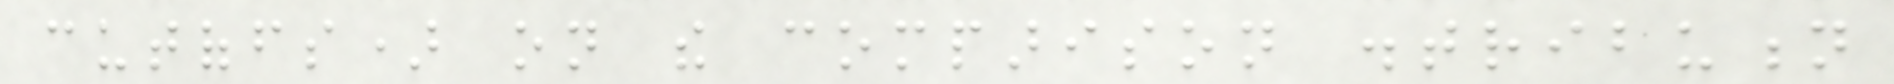cutoffs) on the comparison distribution
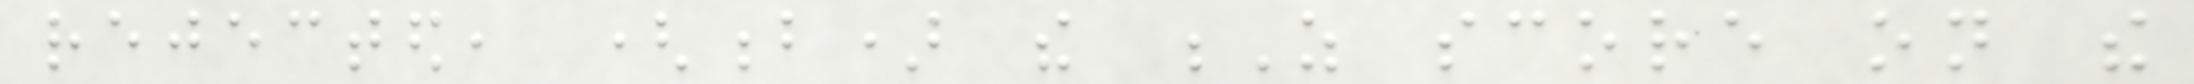rejected, (b) the Z score on the
